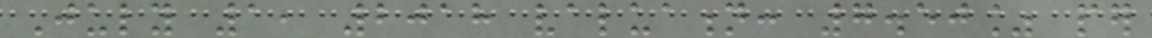July 1, 2018 valuation: 7.50% per
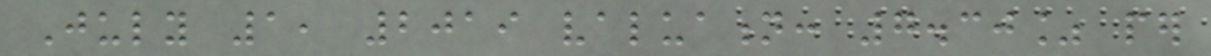July 1, 2019 valuation: 7.30% per
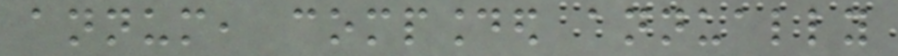annum, compounded annually
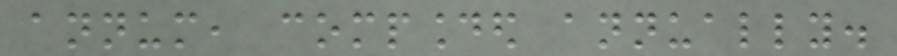annum, compounded annually.
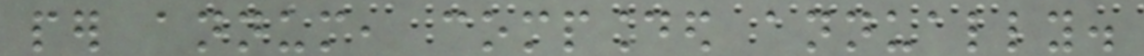per annum, compounded annually.
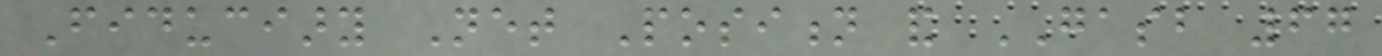Fiduciary Net Position and GASB 67
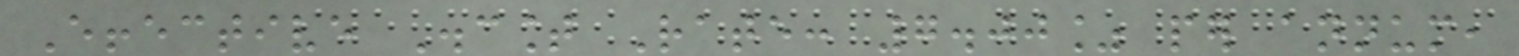Effective Discount Rate: 7.00% per annum,
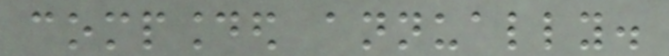compounded annually.
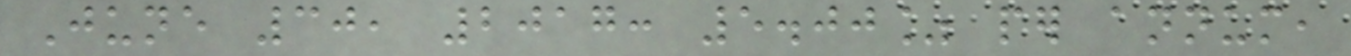June 30, 2017: 5.00% per annum,
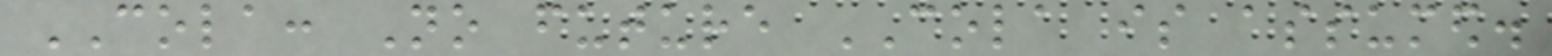COLA: No future COLA is assumed.
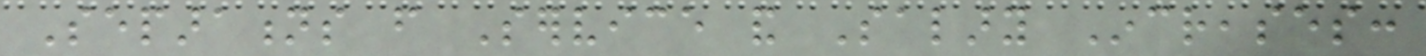Separations from Service and Salary Increases:
